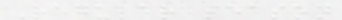Regular season
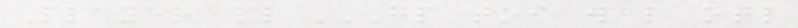Player # GP TOI W L OTL
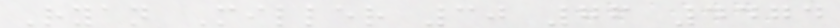Ryan Miller 30 76 4474
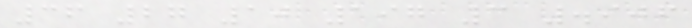36 27 10 197 3 .906
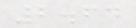2.64
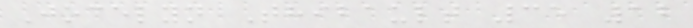Jocelyn Thibault 35 12
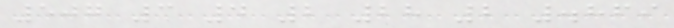507 3 4 2 28 2 .869
